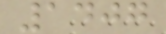1407
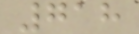718
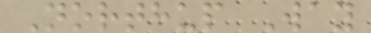Northup Way
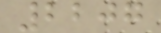2207
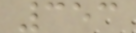353
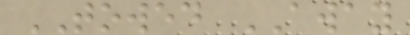TOWED AWAY
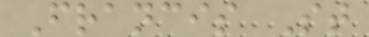Francis St
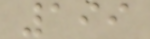199
